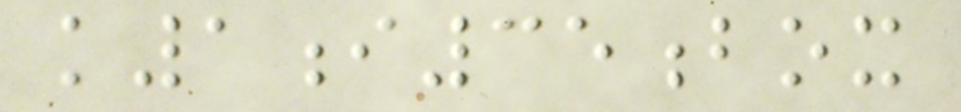k1i35box
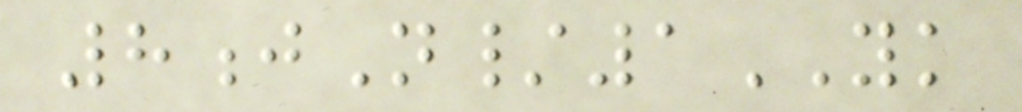8jN/1YK
